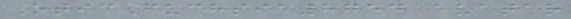OticFuchsia8754 avatar
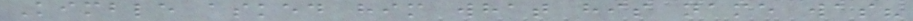Kimble asked him what his name was?
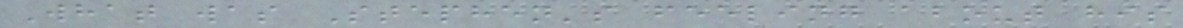What was Stephen's feeling about his
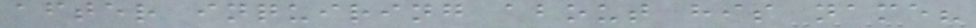after inquiring about his name?
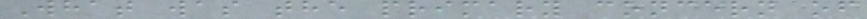What was the primary concern of
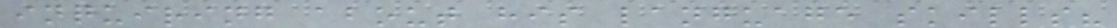inquiring about his language skills?
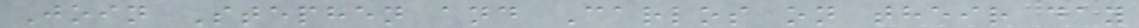Join Stephen and Carlos on their day
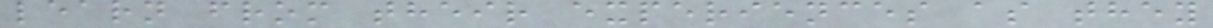learn from their experiences as they
